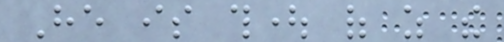He is thought of as the
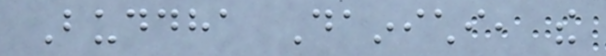Buddha Dainichi, the
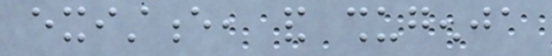existence, and shugenja
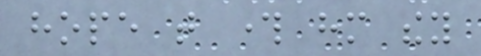hope that through him they
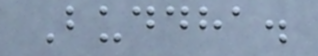Buddha.
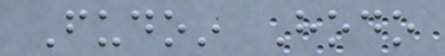Fudoin Hodo
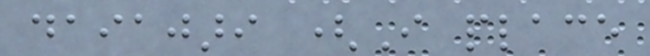daiajari (I place
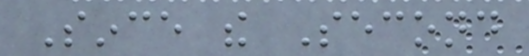Since the Second
